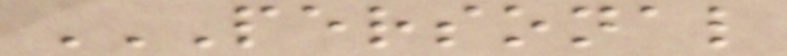PERSONAL
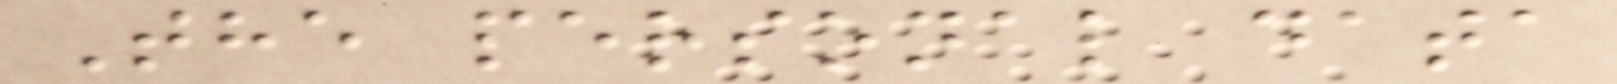The personal data
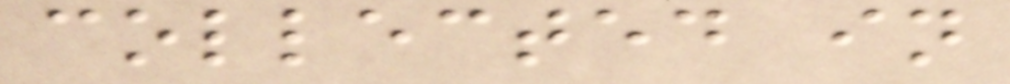collected in
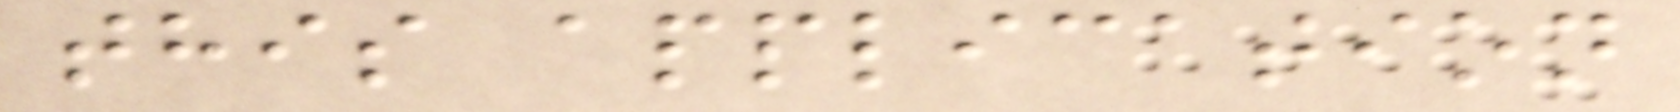this application
